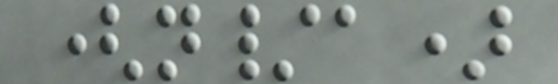(n/a)
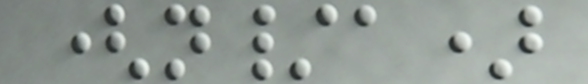(n/a)
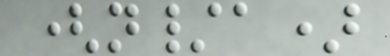(n/a)
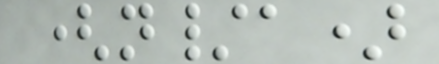(n/a)
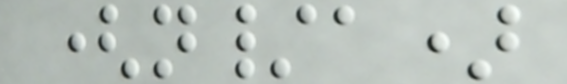(n/a)
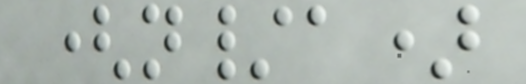(n/a)
